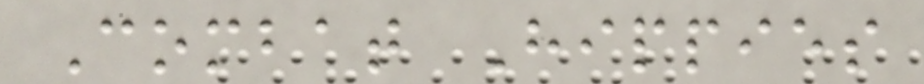Combat Hippies
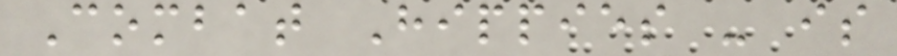Combat Hippies - is
